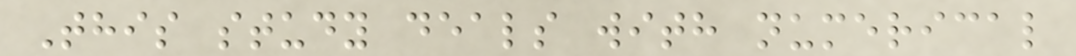This study deals with numerical
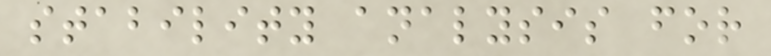stability analysis for
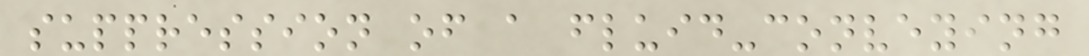suppression of a fluid-conveying
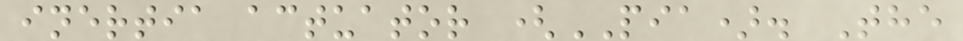inertia actuator (PIA). The
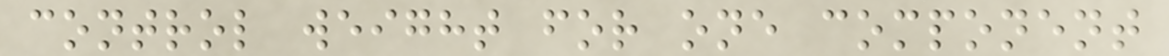control weight for one component
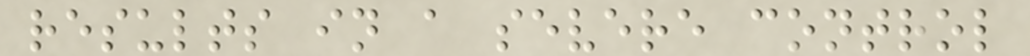results in a severe control
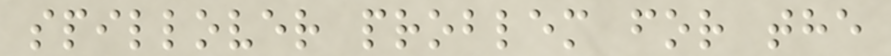spillover problem for the
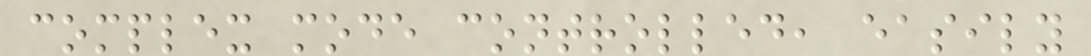complex mode controlled, easily
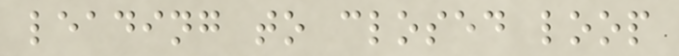leading to closed loop
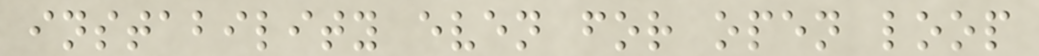instability even for open loop
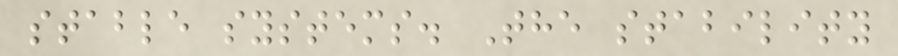stable systems. The stability
